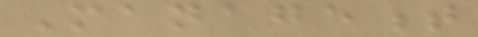Management
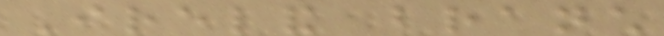Ireland branch
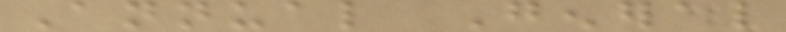Annual General
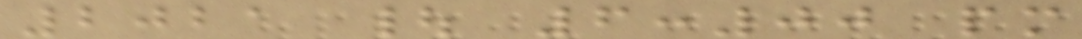2021 | 6:00 pm
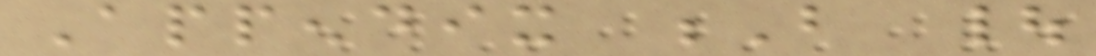Appendix B |
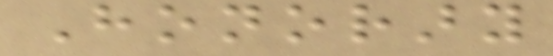Honorary
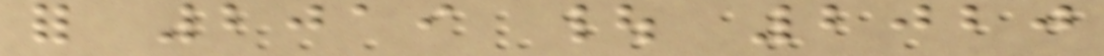for 2019 | 2020
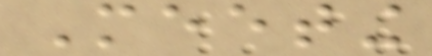Meeting
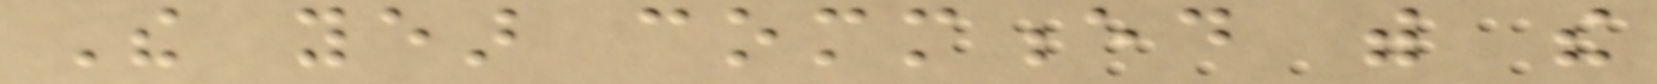The year commenced with the
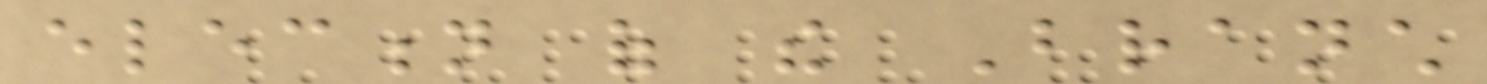election of the Branch
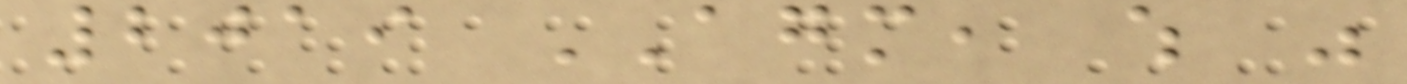2019 AGM, which was
